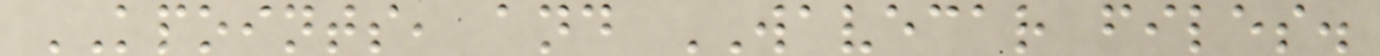KPOINTS, and WAVECAR files.
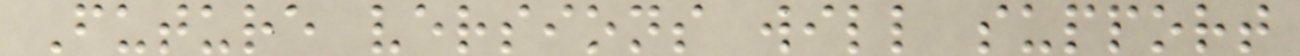Future versions will support
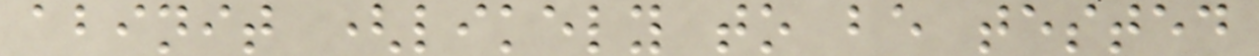abinit (likely to be tested
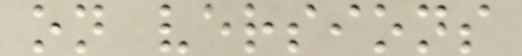on versions
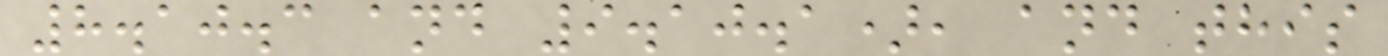8.10.3 and 9.10.1), and this
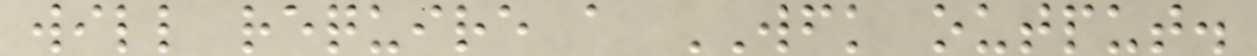will require a WFK output.
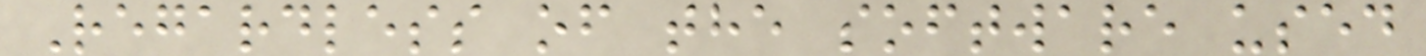Regardless of the software used
